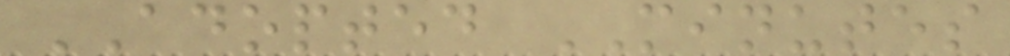ADOPTED MINUTES
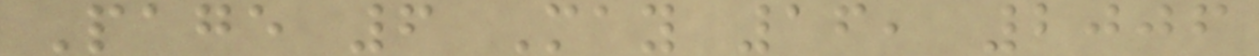Page 6 May 16, 2006
